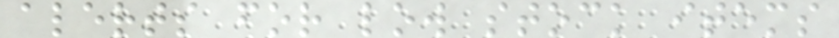alerts for low stock items
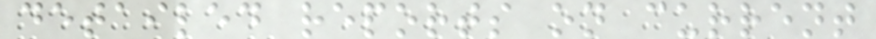detailed reports on current
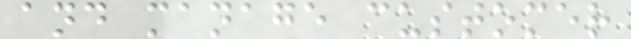and manage customer
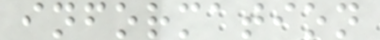information
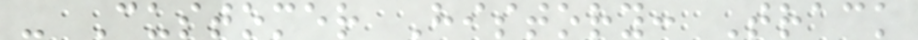- Customer History: Track
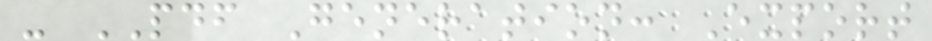- PDF Generation: Export
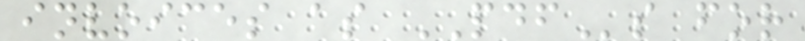invoices as PDFs for
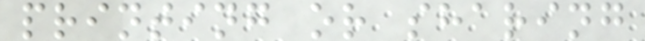printing or sharing
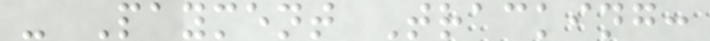- Payment Tracking:
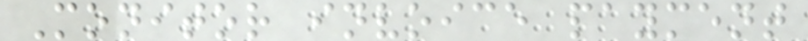Monitor invoice payment
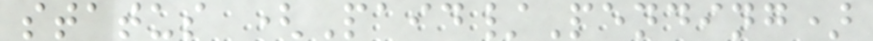status (Paid/Pending)
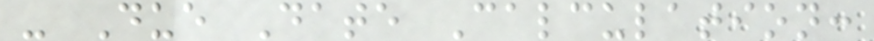- Due Date Calculation:
